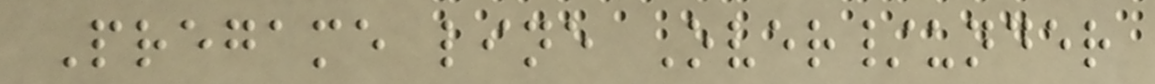Pregame line Over/under
